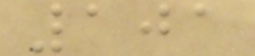101
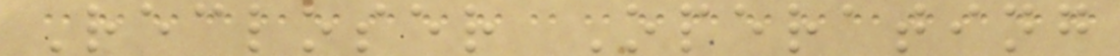Recloser Operating
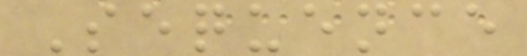Sequence
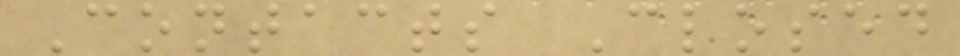Contacts Closed
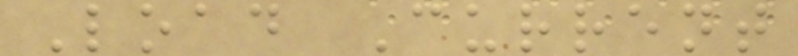Load Current
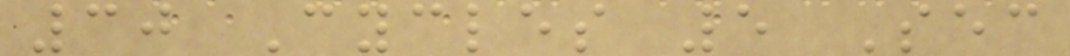30 Cycles 5 Sec
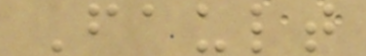Fault
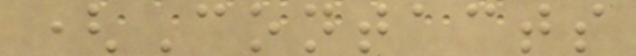(Contacts
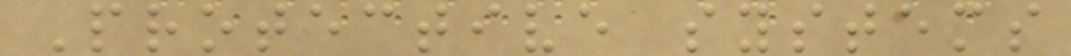Protective systems
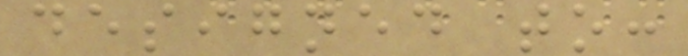designed to:
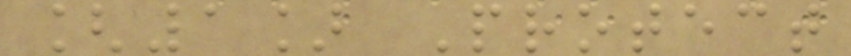[1] Protect
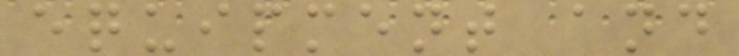equipment and
